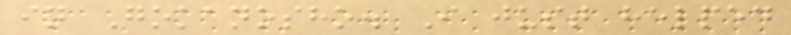in Gokanosho. I just helped
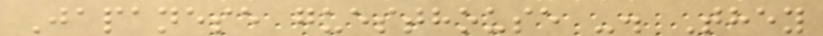Japanese guesthouse -. They
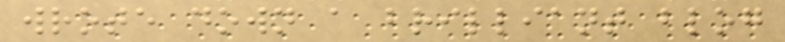wrote down a brilliant blog
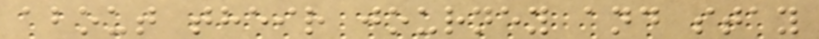about their journey and stay
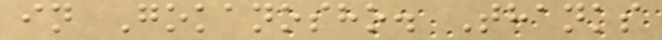in Gokanosho. Thanks
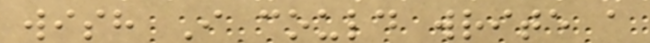wish I could write a
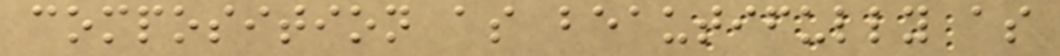composition as beautifully as
